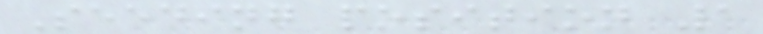Seeding position 1
